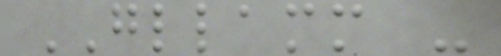GLLAMM -
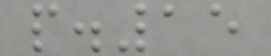p.15
